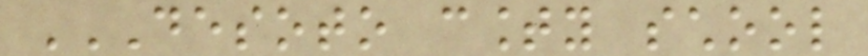DESOTO COUNTY SCHOOL
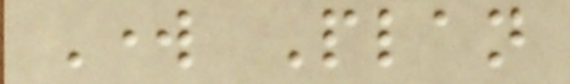Work Plan
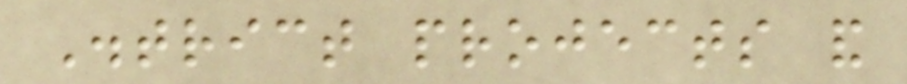District projects and
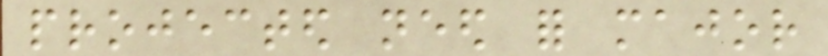projected need for major
